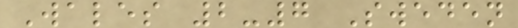Wales 2-7 Sweden
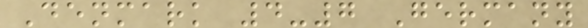Denmark 4-7 Germany
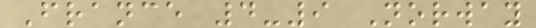France 4-9 Norway
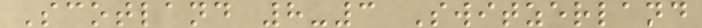Scotland 8-3 Switzerland
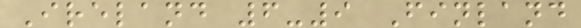Ireland 6-9 Finland
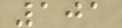101
